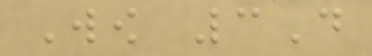Wow 3D
